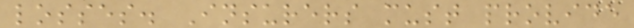losses. Insurers must provide
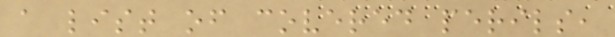a list of covered perils,
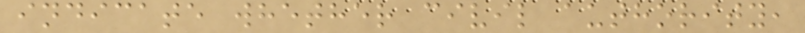indicate whether civil authority,
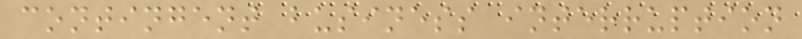contingent business interruption
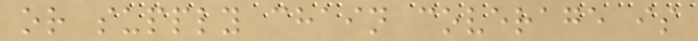or supply chain coverage is
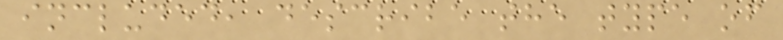included, describe the type of
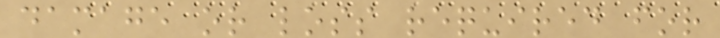damage or loss required for
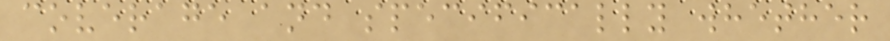coverage and specifically whether
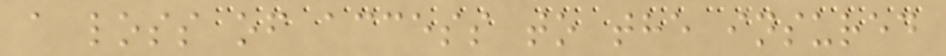a loss of access to the insured
